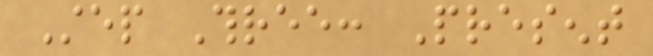Step Three: Present
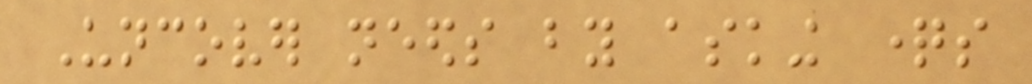Uncover needs by asking questions
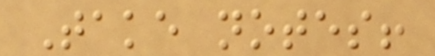Take notes!
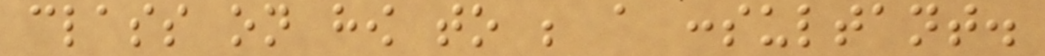class on how to be a consultant.
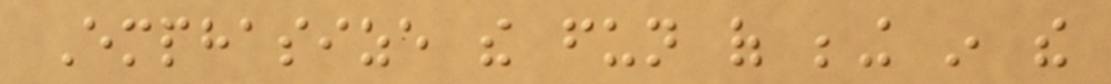Emphasize the fun of being in the
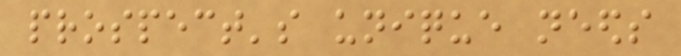prospect's unique needs
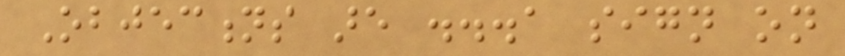Objections are ...a sign on
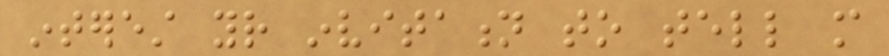interest your invitation to tell more
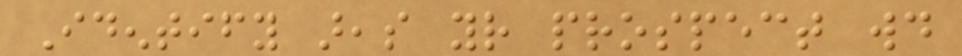Identify areas your prospect would
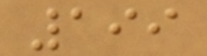199
